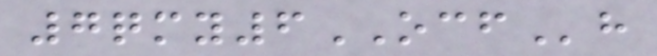7qmy6OCFh
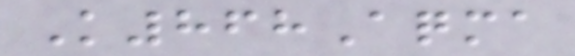K868Aqma
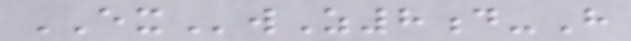EXwZ8d-H
